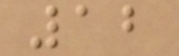12
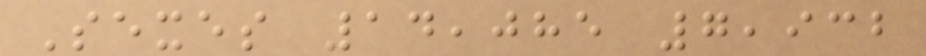Sexes 14,085 7,932
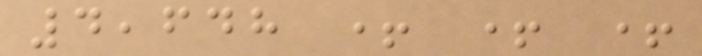4,648 + + +
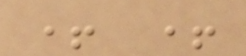+ +
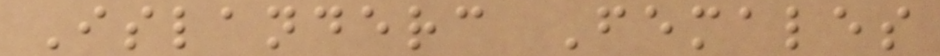Islanderc Females
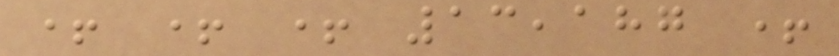+ + + 13,187 +
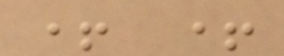+ +
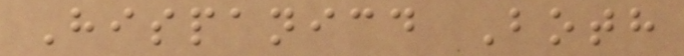Hispanicd Both
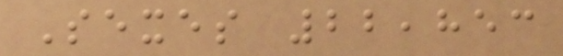Sexes 22,853
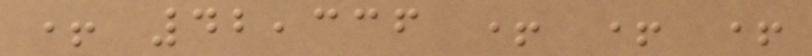+ 42,336 + + +
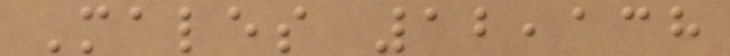Males 12,138
